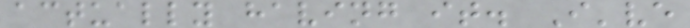actually having it. I've
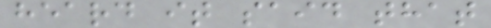heard it said that
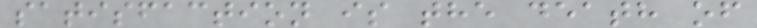satisfaction is the death of
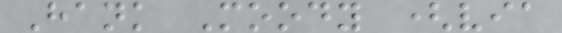Hank Moody (via
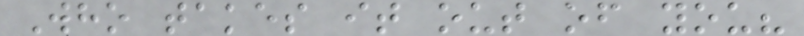Who takes it out of you?
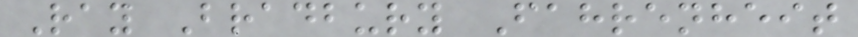Ray Bradbury Fahrenheit
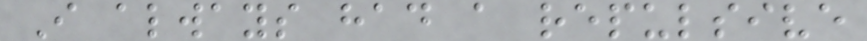I always had a repulsive
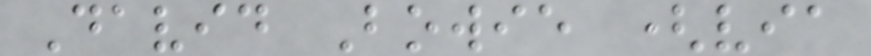David Bowie (via
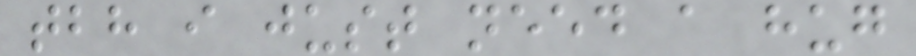tbh i just need a hug
